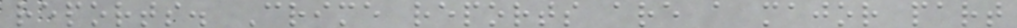reports. Crime reports are a major part
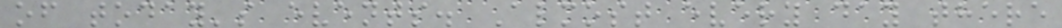of today's events. Almost every day there
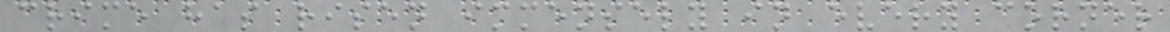crime has risen immensely in every corner
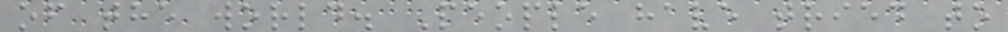of the world. People have tried to
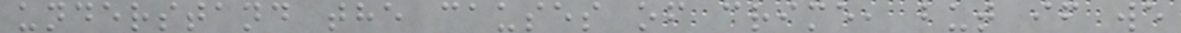understand the causes of crime, but if we
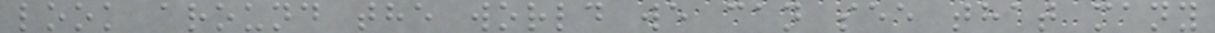look around the world we can see that many
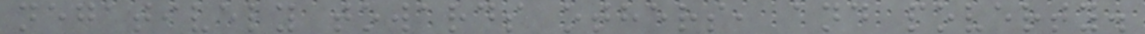negatively towards others, and poverty.
